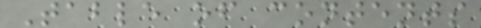Table of contents
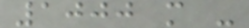1000 m -
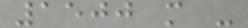1500 m -
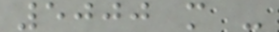5000 m -
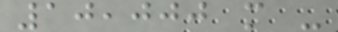10,000 m -
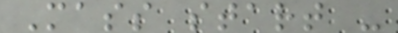Mass start -
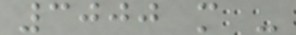3000 m -
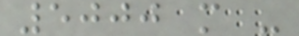5000 m -
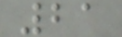21
